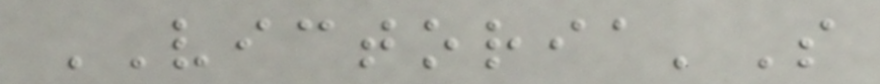VICTORIA'S
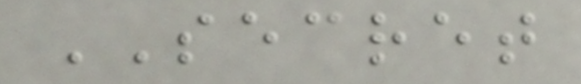SECRET
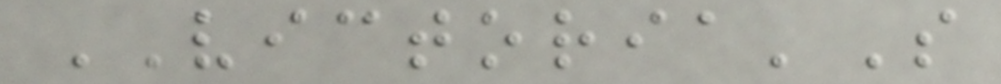VICTORIA'S
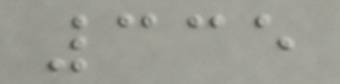335
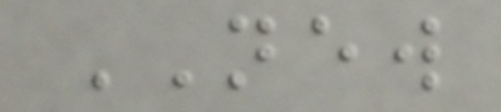NEW
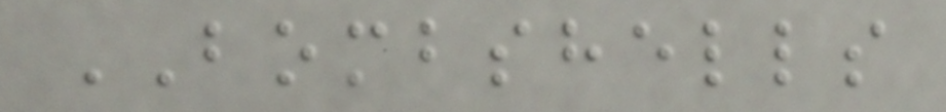BOMBSHELLS
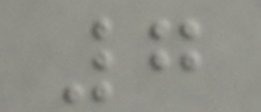7
